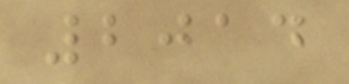2014
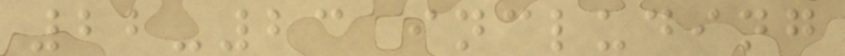22-23 including
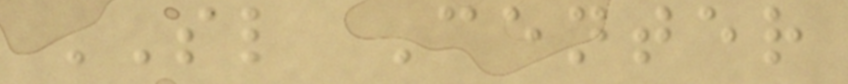SL Center
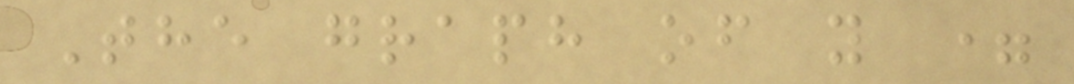The graph of y =
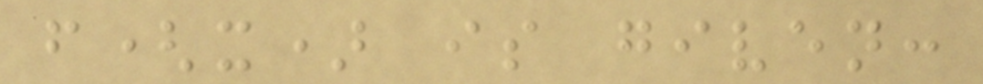f(x) is given:
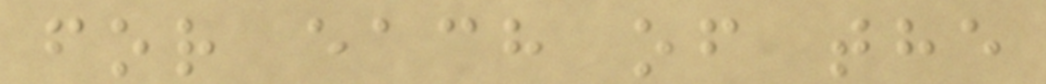for each of the
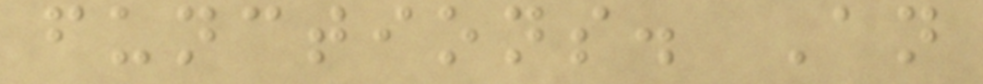functions. An
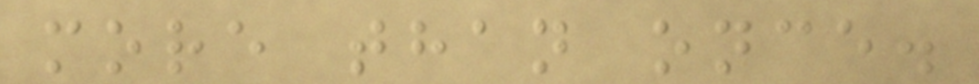more than once.
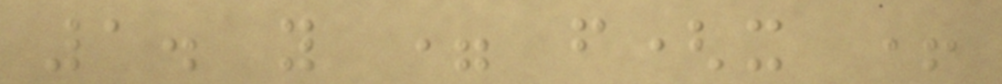1. y = f(x +
